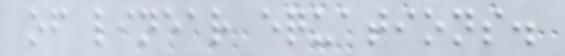of linear equations.
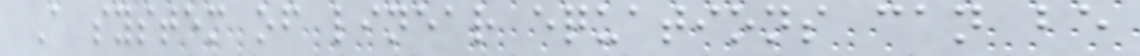A system of linear equations can be
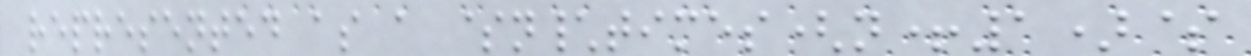represented as a $n\times(n+1)$
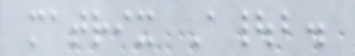matrix A|b.
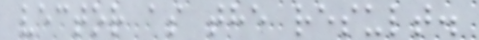vector as the result.
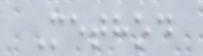Method
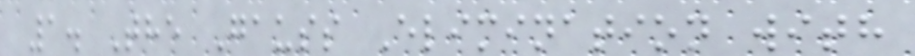1. The Gauss Elimination with
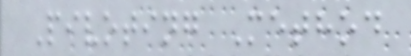Pivoting Method
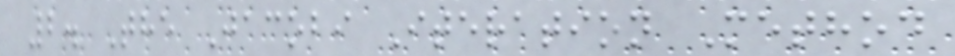2. The Jacobi Iteration Method
